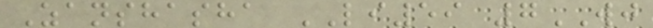Zanshasha LI59 7WJ
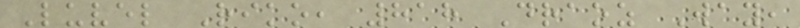Luvel Riko, 818 Draoz Way,
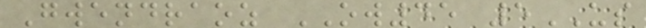Gwendraoz OW45 5US
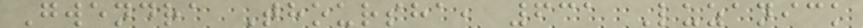Gwendra Thoursha, 631 Luzanick
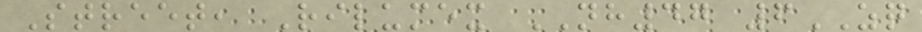Street, Rilumex NH47 6ZQ
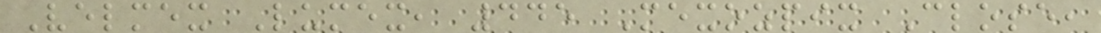Velmex Lumex, 445 Mexozpix Close,
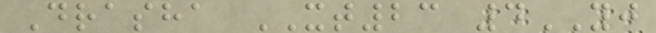Drasha XT23 4YJ
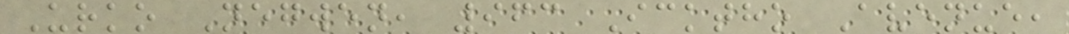Urko Negwen, 963 Icktho Avenue,
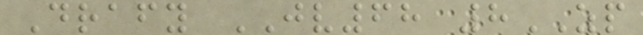Drafy JV68 8ZP
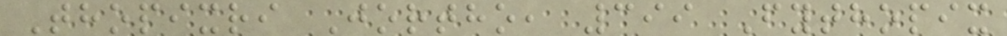Thopixri Jortho, 399 Fythopix
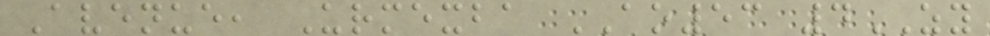Avenue, Urmexba AO53 4ZY
